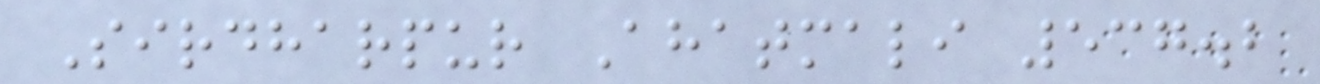Sirdharpur Ahatmali 537.2
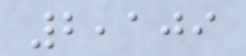2,109
